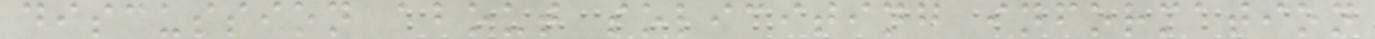discussion about soliciting information
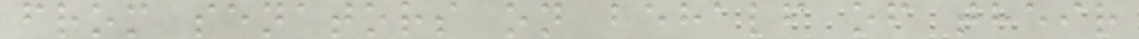from senators on behalf of their
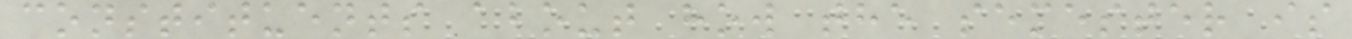constituents about how the semester is
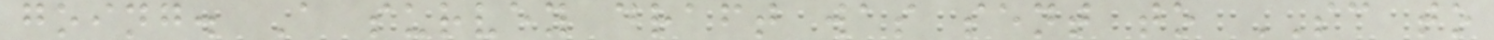going. A survey draft was sent to SC to
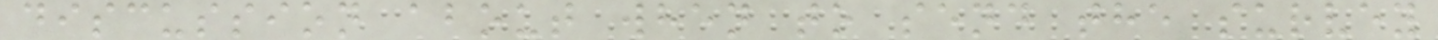discussion about when to send the survey
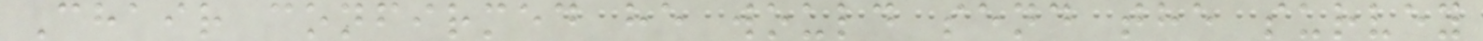Chair confirmed he would send the survey
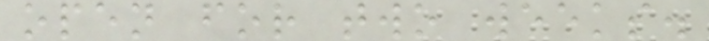open for two weeks.
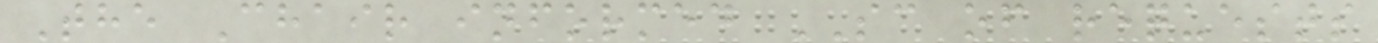The Chair informed SC of requests
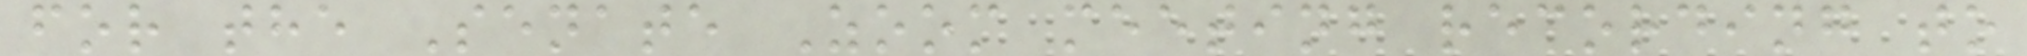for the Senate Zoom meeting recording to
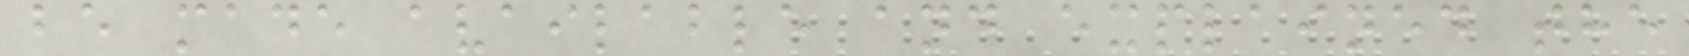be made available and explained the
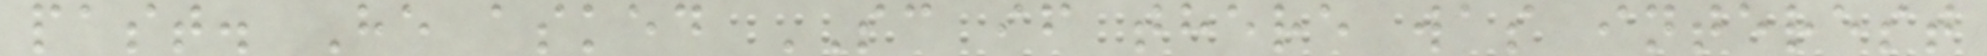past. He asked SC if there was interest
